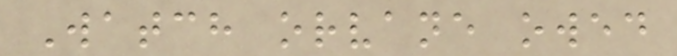Watch orvane owed
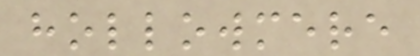hollowmere
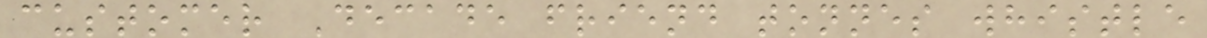customer Decade friend tonnes whistle
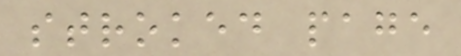stroked page
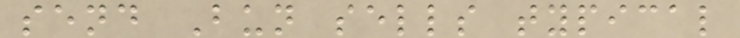send Bun sells typical
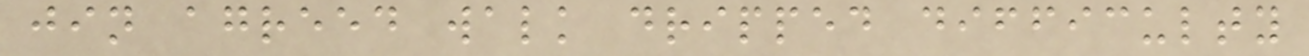jin agreed walk dripped difficulty
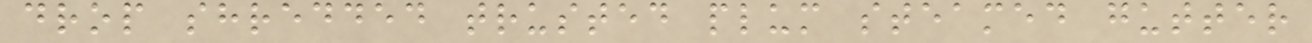drop shredded trusted plum steamed gutter
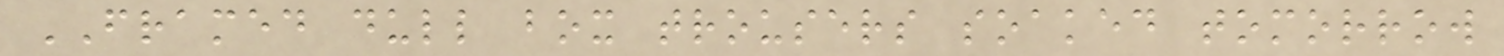FRAMED dull box trousers soaked tomorrow
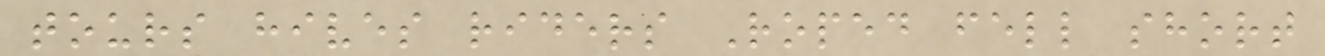tours hives riders Roped fell short
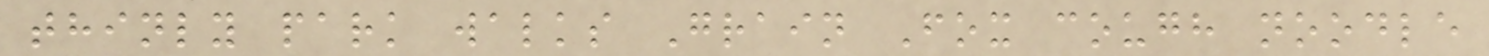thinly park walks Grain Fox cough noodle
